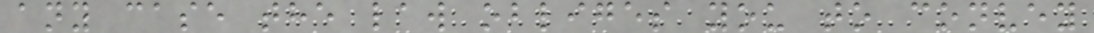any case the law obliges you to convey
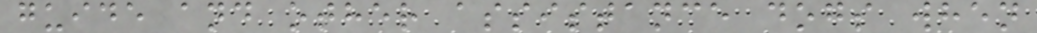guide and other assistance dogs when
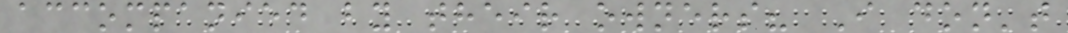accompanied by their owners? I don't
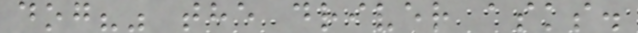dog?" the driver asks.
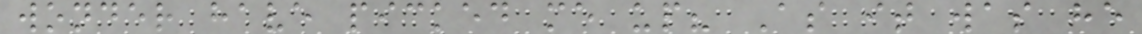wonder have picked me up? As it was he
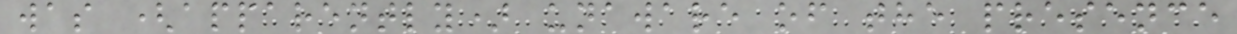was (apparently) unaware of the presence
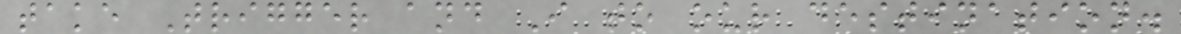take Trigger and I to our destination.
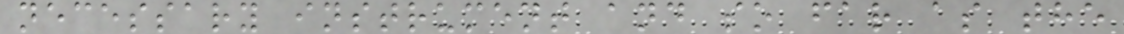necessary instrument and so far as the
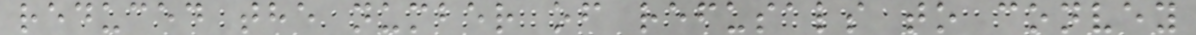reduced the number of refusals to convey
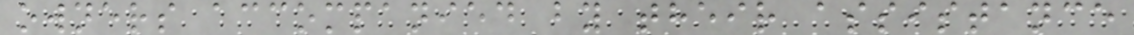owners accompanied by their assistance
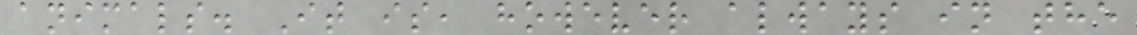animals. It is, however always in the
